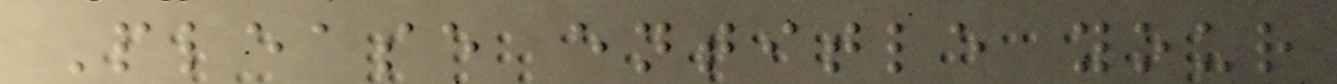Please entitle your
